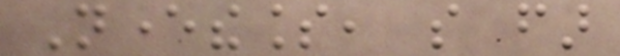Nevertheless, so far
